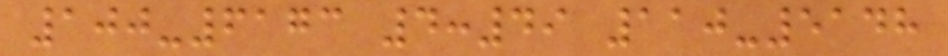100-6173 4:49 110-5148
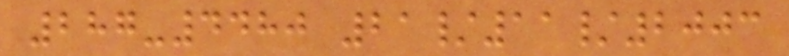287-4480 21/11/2003
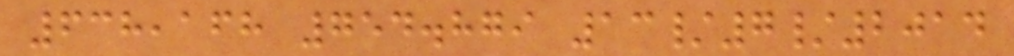638,168 754.879 13/7/2014
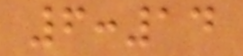6:14
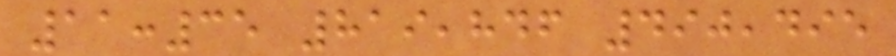11:35 819,846 490,495
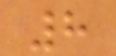8
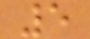5
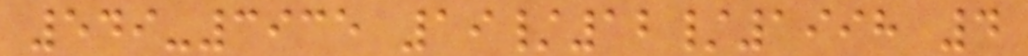549-3935 19/12/1998 4
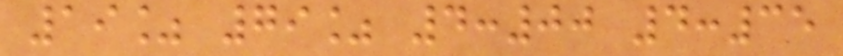19% 79% 4:00 4:35
